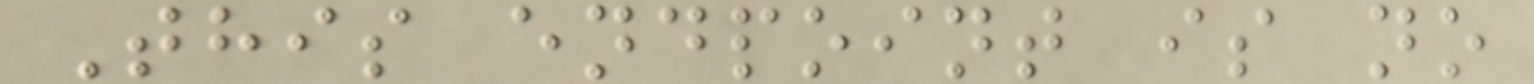This endpoint is no
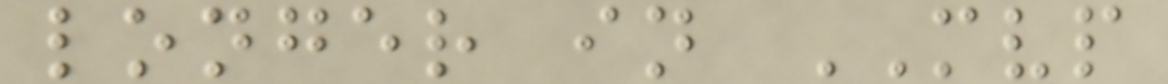longer in MVP
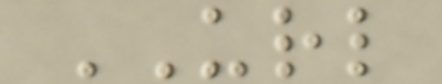URL
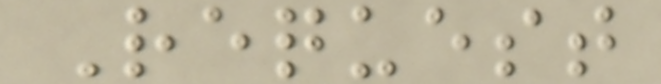Request
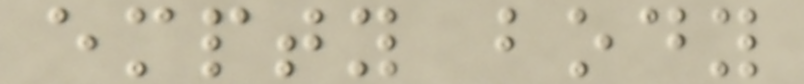empty body
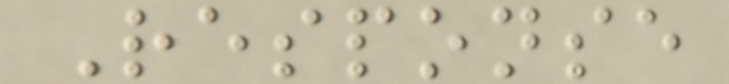Response
